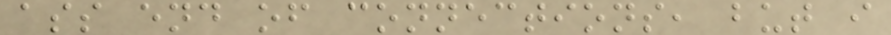ass end of connections, but i
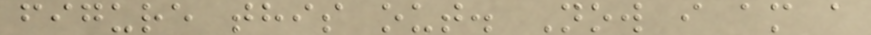figure this out. Now i am a
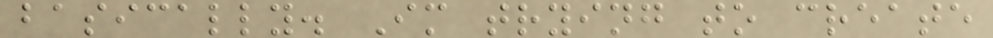basically. Im trying to create
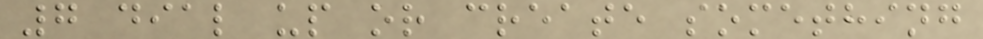7 dial up or create something
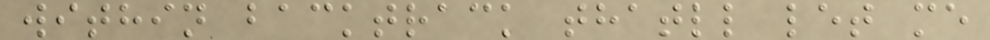within backtrack thatll let me
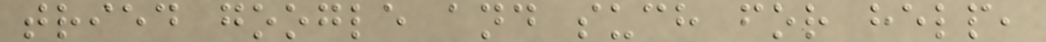tried google and such for help,
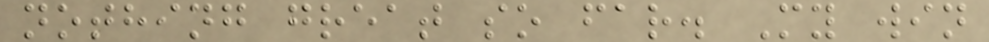nothing great so far. My win
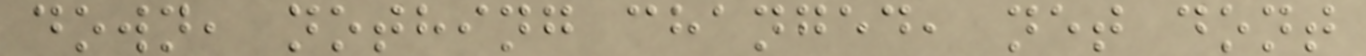down, nothing changed, net dont
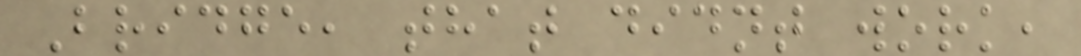Bridge, that didnt work,
